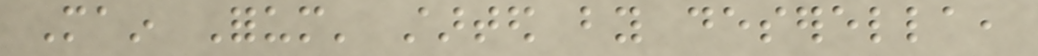Main Forum' started by deserella,
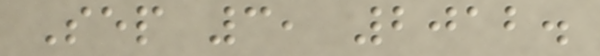Sep 3, 2012.
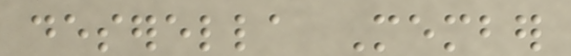deserella Member
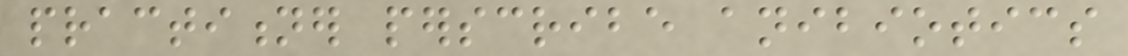practitioner perscribe anibiotics
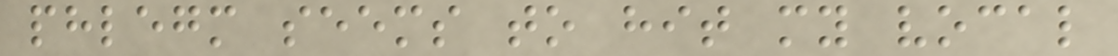phlegm seems to hit my vocal
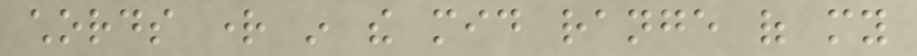chords right in the mid range of my
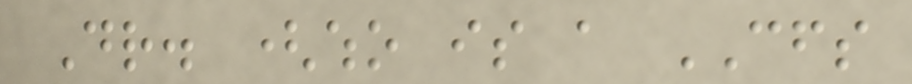Dr. (who is a CFS
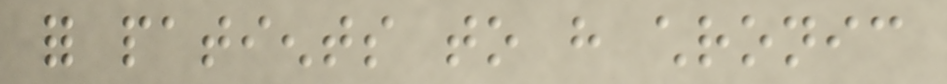for patients to have chronic
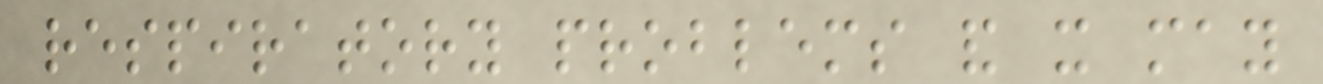respiratory problems and it may
